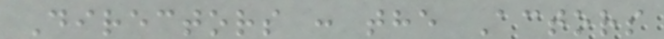Directors : the Actors
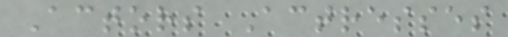Actors Actresses
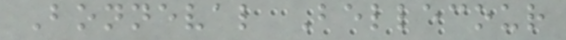Bonneval Bellecour
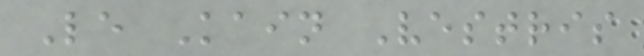Le Kain Vestris
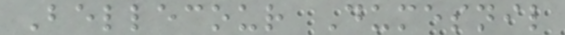Bellecour Dumesnil
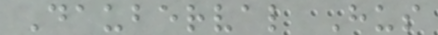Dauberval Hus
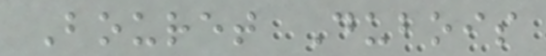Bouret Dubois
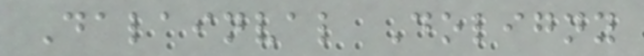Dalainval Doligny
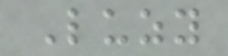Luzy
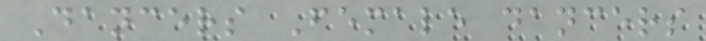Dancers Female dancers
